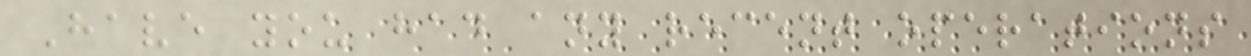Have you had any recent operations
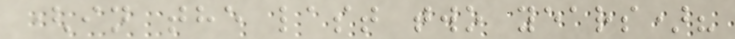(in the last two years)?
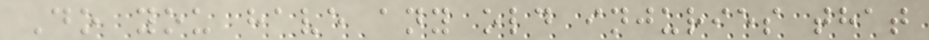Do you have any old injuries that
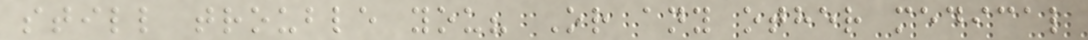still trouble you? Or any other medical
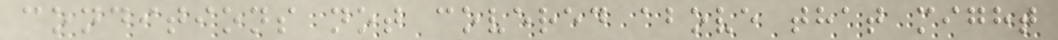conditions not covered above that might
